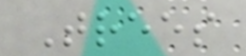Trees
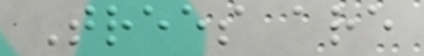Trees are
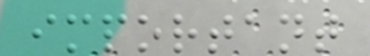important
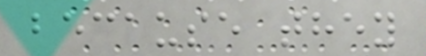because they
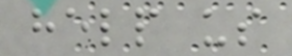help us
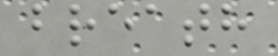breath
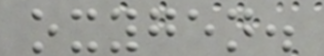oxygen.
